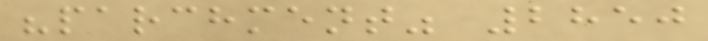"parchment" 2850
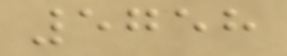5758
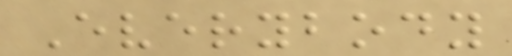Everybody
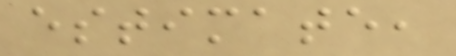estimate,
